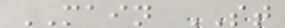MAIN ST
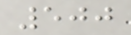500
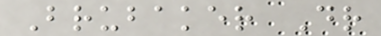Brubaker Dr
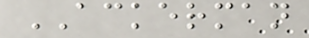ACKERMAN
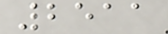2511
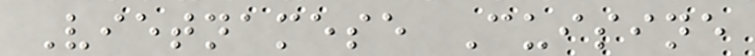Vietnamese Cuisine
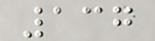137
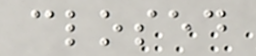closed
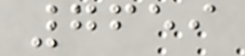7659
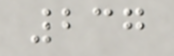237
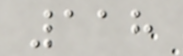118
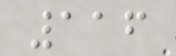116
